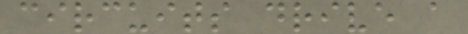circuits drive a
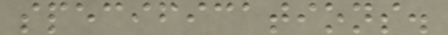specifications.
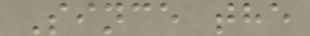Since the
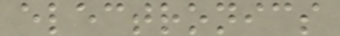electronics
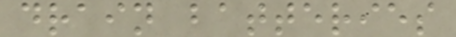drain batteries
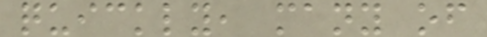quickly, many of
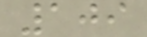109
